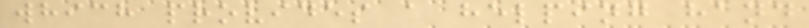which provides a helping hand
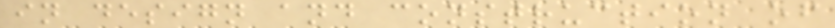in design and construction of
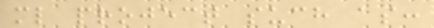ml project such as:
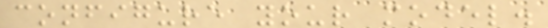configure your model.
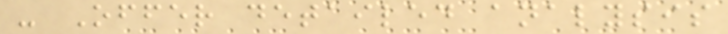- Offer detailed analysis
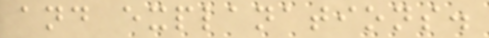and explanations.
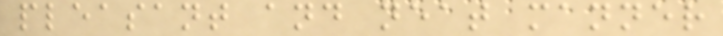pleasant and neat manner
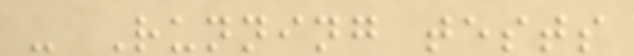- Running tests
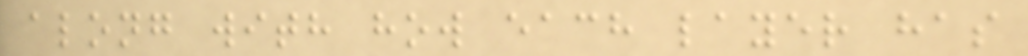along with how each layer has
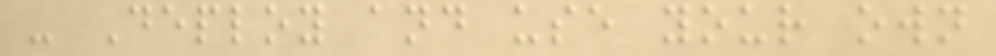- Deploy and use your own
